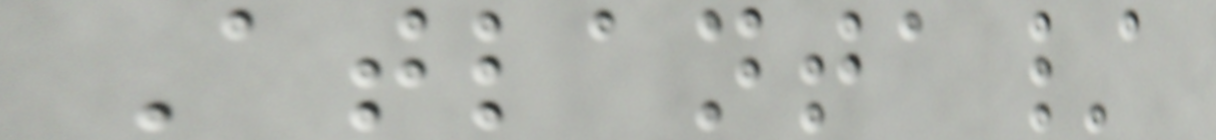Atlanta/
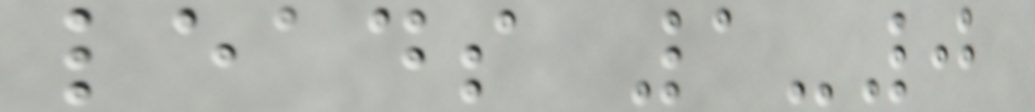leads 1-0
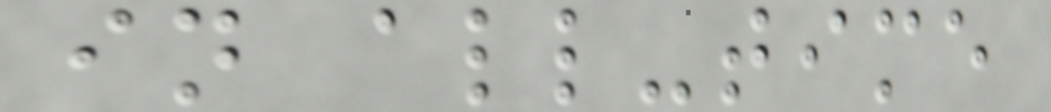in all-time
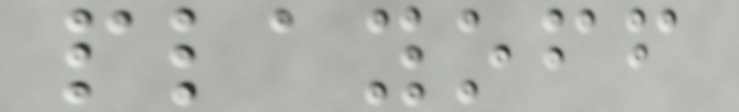playoff
